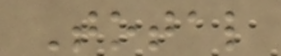Total
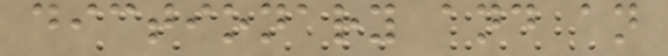dictionary and an
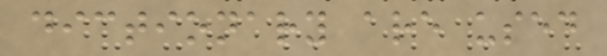dictionary are used
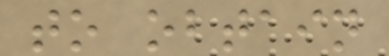to obtain
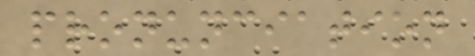pronunciation
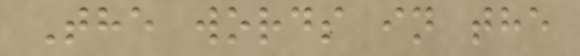The words in the
